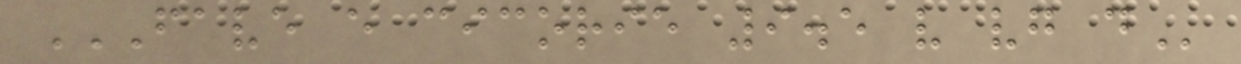FAVE E CICORIE 9.5 V VG D
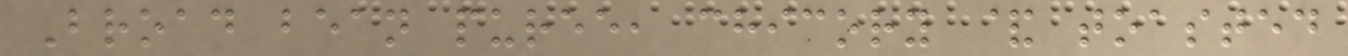Broad bean puree, chicory & toasted
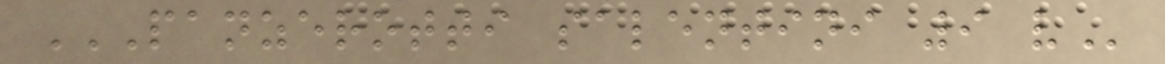PANZEROTTI SALENTINI 9 V
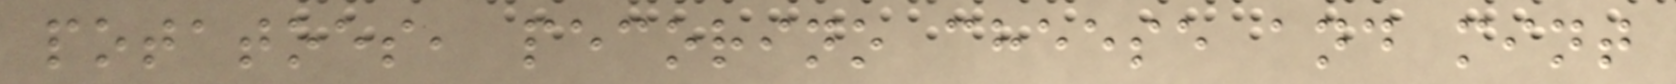potatoes, pecorino cheese and mint
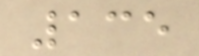135
